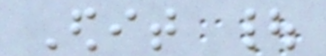Edit |
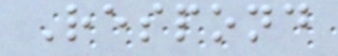Respond
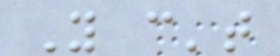You can't
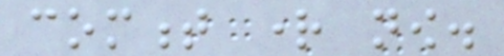comment right now.
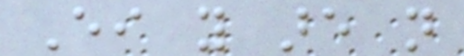Either you are not
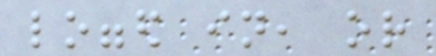logged in, or
